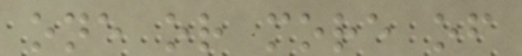one or more of
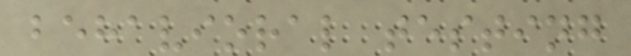behavioral testing
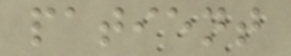patient
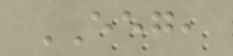EEG,
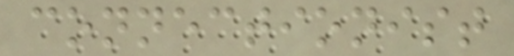connectionist
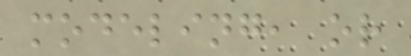modeling, or
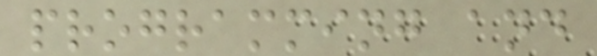programming and
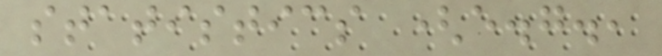statistics (e.g.,
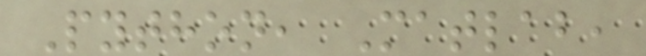Python, Matlab,
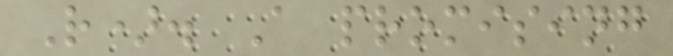R). A promising
